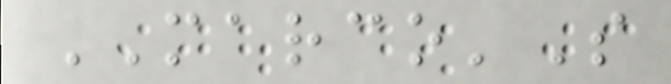MARCO'S
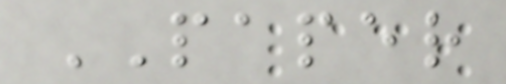PAPER
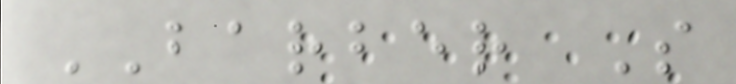BARBER S
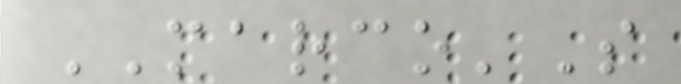MARCO'S
